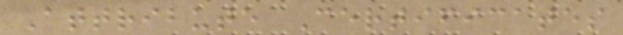Attribute Certificates
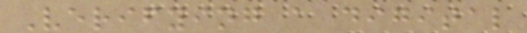Verifying a digital
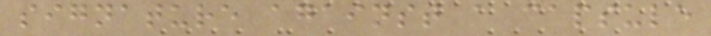signature against a capsule
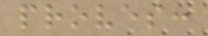proves:
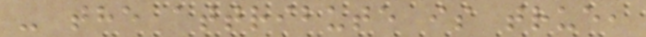- the attribute is true,
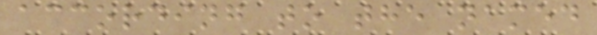according to the named
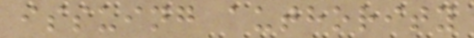issuing authority
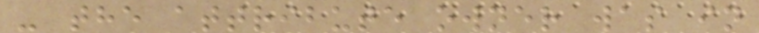- the attribute owner was in
